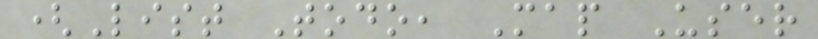(List Todo, Map User
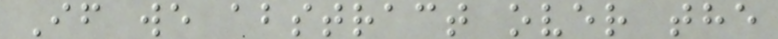If we abstract over the
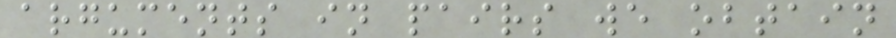arguments in pairs we obtain
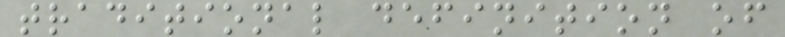traditional definition of
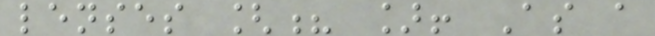lenses [? ]! As a
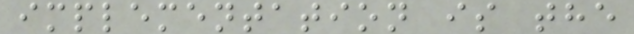implementation is the
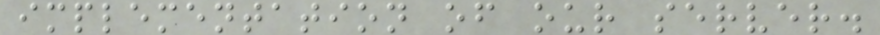implementation of our server.
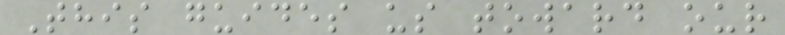This guides us toward our
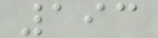193
